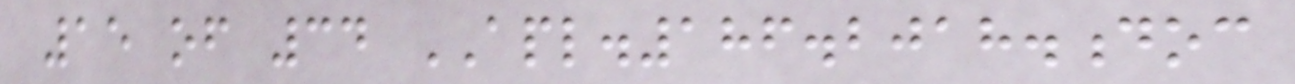15 of 34 APL.186.2018.doc
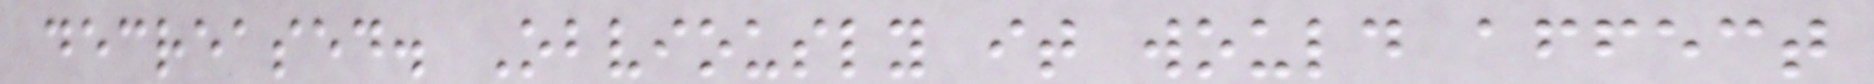decreased. Obviously it would affect
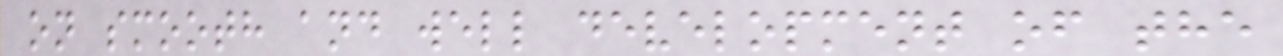on smooth and well development of the
